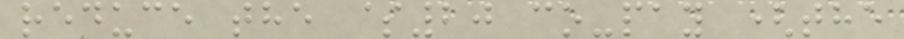reduce the $20 co-pay (the
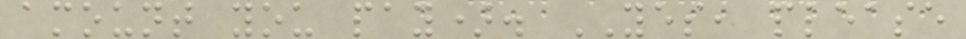amount you pay). YES, please
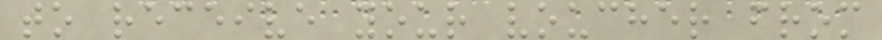to receive your voucher from
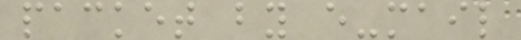packet by e-mail
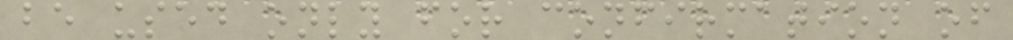be used only for confirmation of
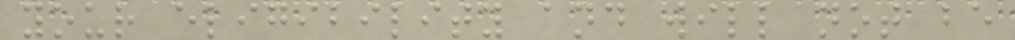your eligibility and will not be
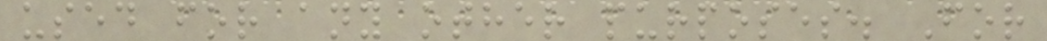used for any other purposes. For
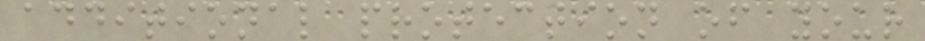additional protection of your
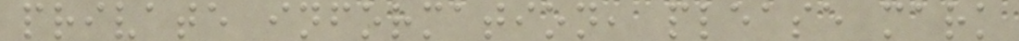private information, please mark
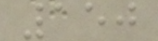150
